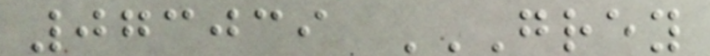073039 GREY
